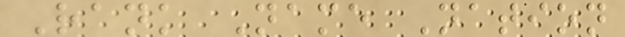Rank Name Nation
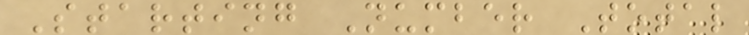Starting Number Total
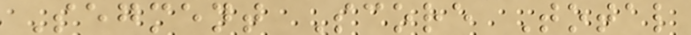Segment Score Total
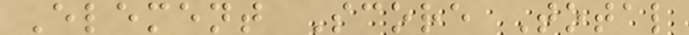Element Score Total
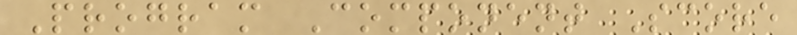Program Component Score
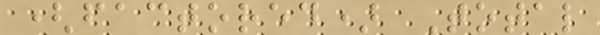(factored) Total
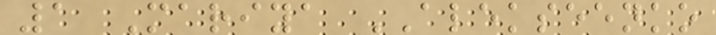1 Mariya ALEKSEENKO
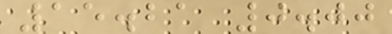15.21 0.00
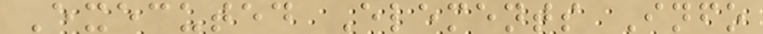Executed Elements Info
